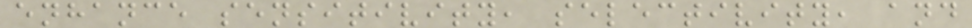enhance sensitivity, selectivity, and
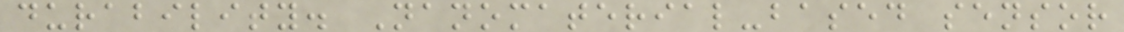durability. Nanomaterial-based sensor
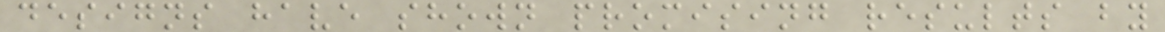designs have shown promising results by
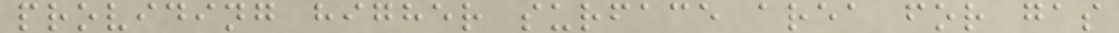providing higher surface area for gas
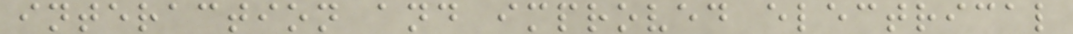interaction and improved electrical
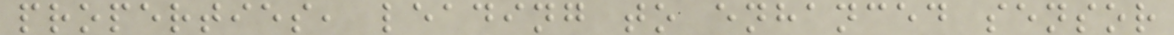properties, leading to enhanced sensor
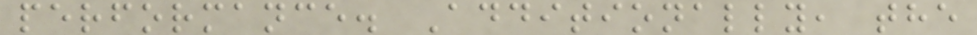performance. Additionally, the
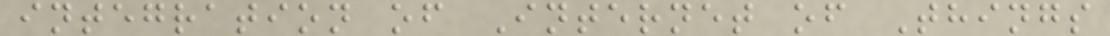integration of Internet of Things
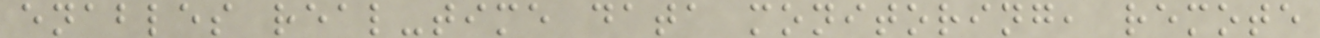enables real-time data monitoring, remote
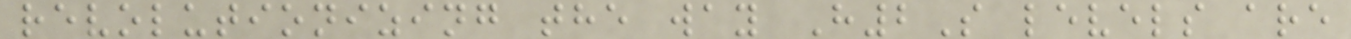revolutionizing the way H2S levels are
